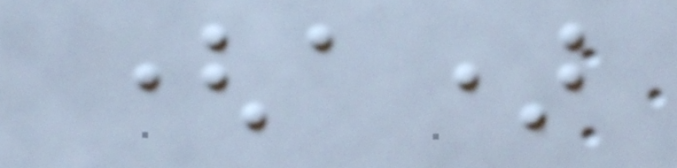(a)
